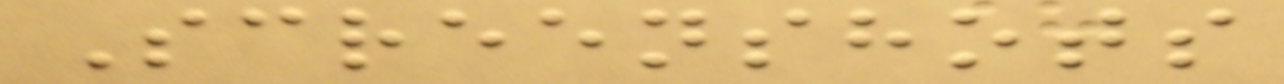Screenshots
